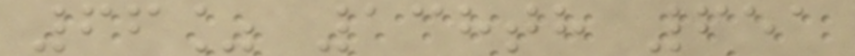66% 138th 651
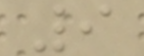9
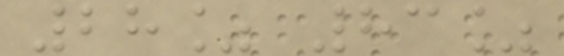28% 83%
